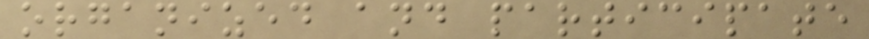organized and participate
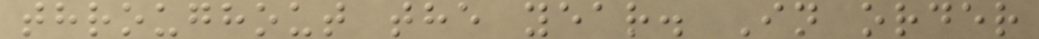throughout the year. In order
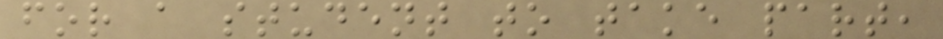for a student to take part,
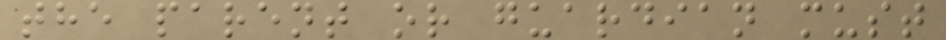the parent or guardian must
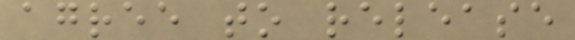agree to release
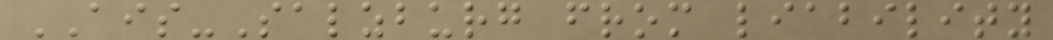AIS-Salzburg from liability
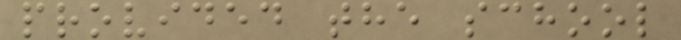provided the school
